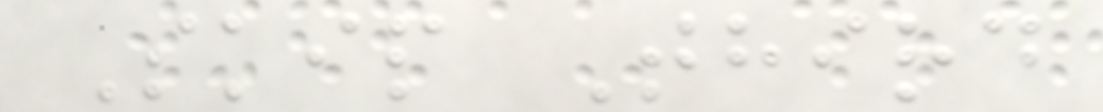Skip Third
